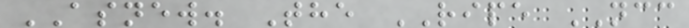ASNEW. The RIPE NCC
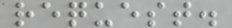request.
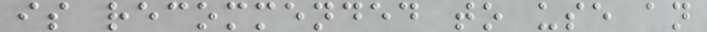is recommended to use an
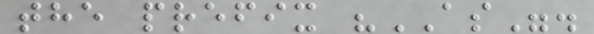the prefix "AS".
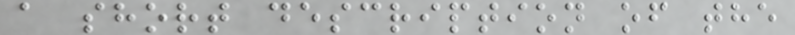a short description of the
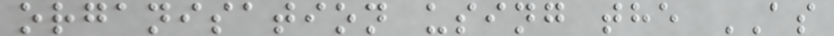organisation using the AS
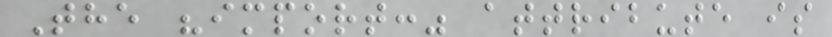The "import:" attribute is
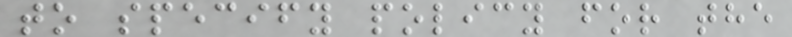to specify policy for the
